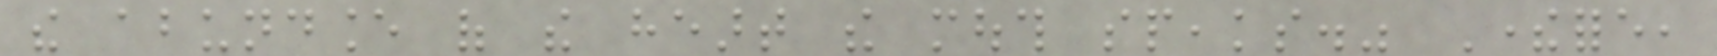the abundance of the heart the mouth speaks." Therefore,
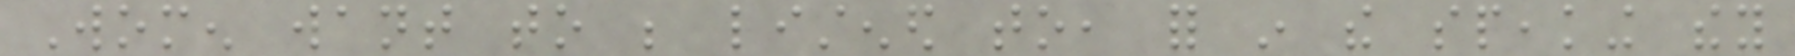Women want to be listened to, for in the speaking they
